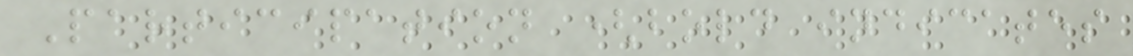Participation (bold indicates
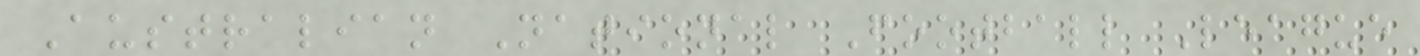Australian National Football League
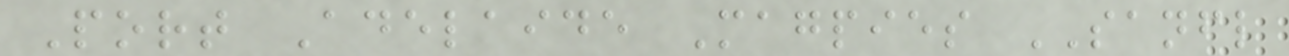Port Adelaide Magpies SANFL
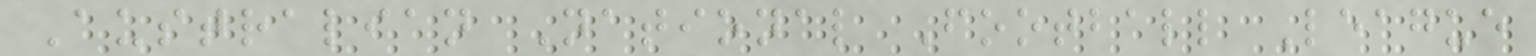Australian National Football League
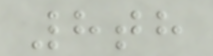8th
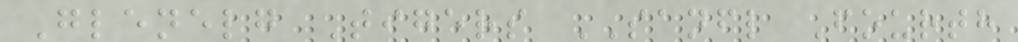Glenelg Tigers SANFL Fourth
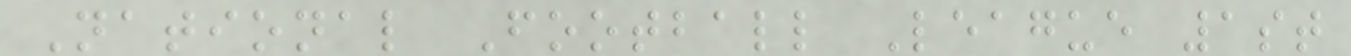National Football League 1st
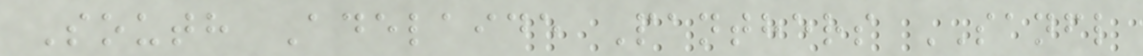South Adelaide Panthers SANFL
